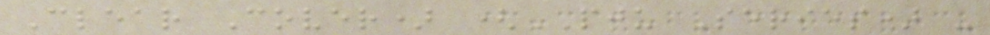Clear Cover) (PJU Series) -
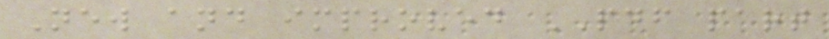New and improved PDF part
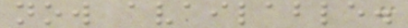now available.
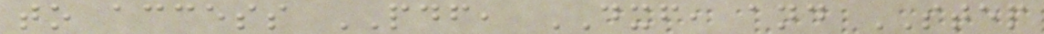to access PDF, DXF, and STEP
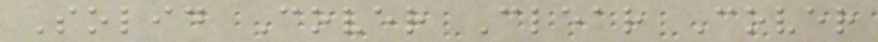Solid Cover Clear Cover
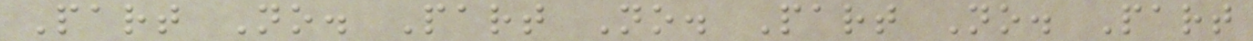Part No. Part No. Part No. Part
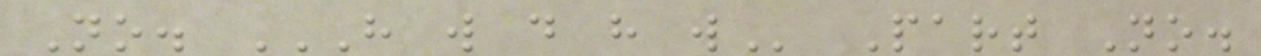No. H W D H W Part No.
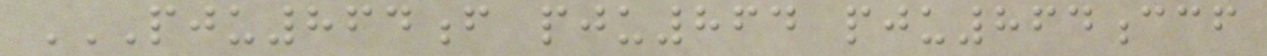PJU864F PJU864 PJU864CCF
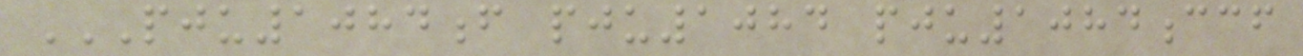PJU1084F PJU1084 PJU1084CCF
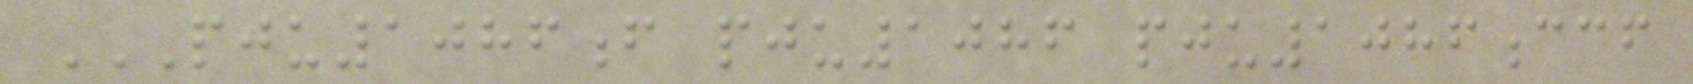PJU1086F PJU1086 PJU1086CCF
